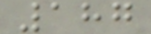187
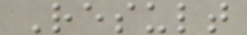Result
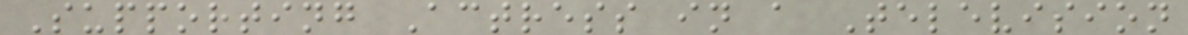Supporting Actress in a Television
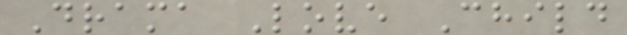Drama Love Child
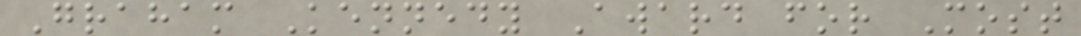Graham Kennedy Award for Most
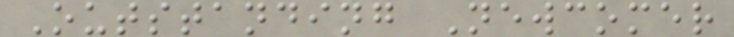Outstanding Newcomer
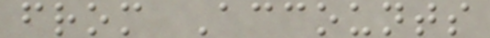from Accounts
